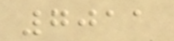7011
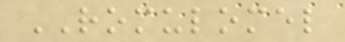ROMULOMEL
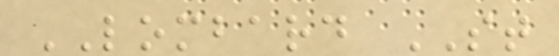LOMBARD ST
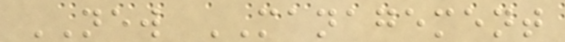NEW MANAGEMENT
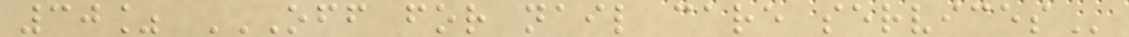30% OFF FOR NAIL CARE SERVICES
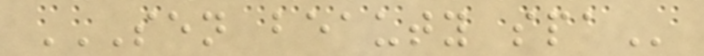SEN BEAUTY SPA
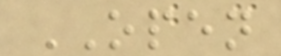OPEN
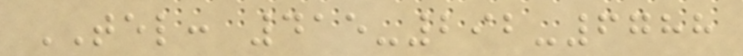TEL: 415-292-6788
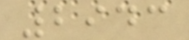2943
